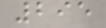295
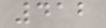412
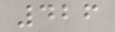426
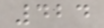424
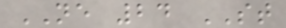NE 24 ST
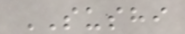SUSHI
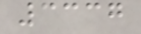3337
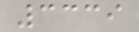3339
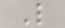L
